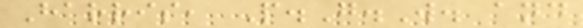Harris, P.G.W. and
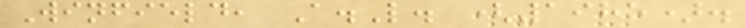Winfield, A.L. (1985).
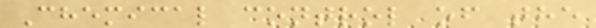Chemical control of the
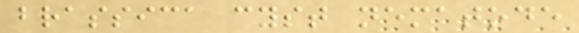brassica cyst nematode
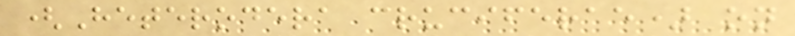(Heterodera cruciferae) on
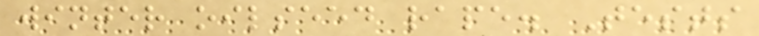winter oilseed rape. Tests
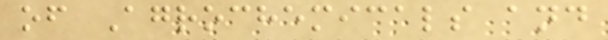of Agrochemicals and
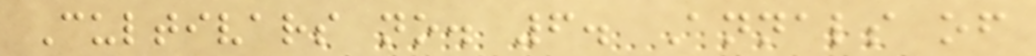Cultivars no. 6. Annals of
